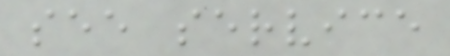see service
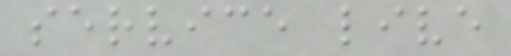service live
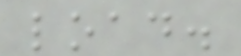load.
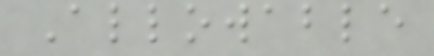Allowable
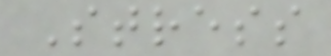Stress
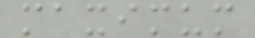maximum
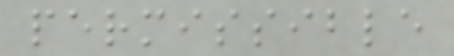permissible
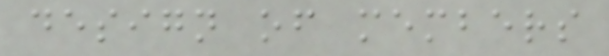design of members
